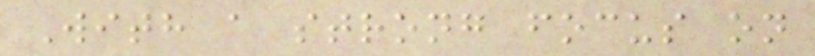With a strong focus on
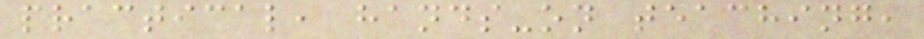practical, hands-on teaching,
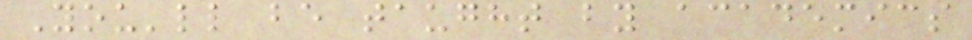You'll be taught by academics
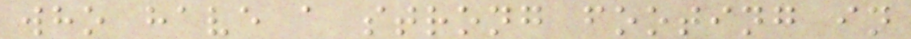who have a strong footing in
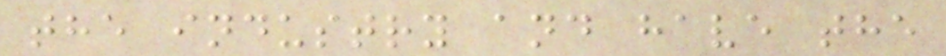the industry and have the
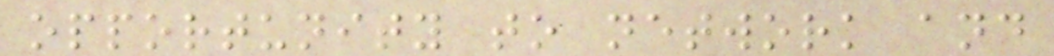opportunity to network and
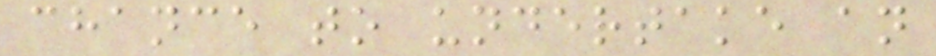chance to undertake an
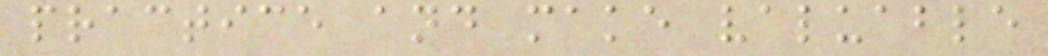practice and make valuable
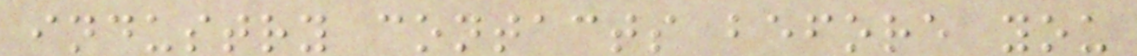industry contacts before you
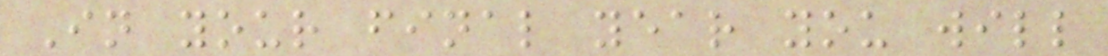In your final year you will
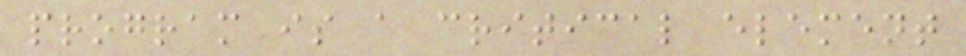program is a critical element
